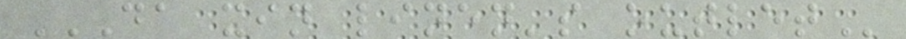DA XIN LINEN'S OUTLET
